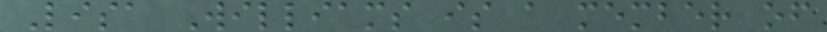Lisa Williams is a member of
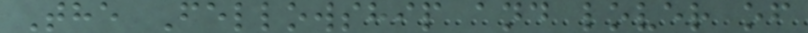The Fellowship and lover of
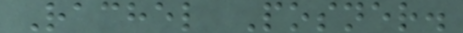Rachel Posner.
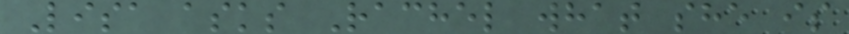Lisa asks Rachel what she is
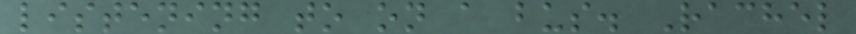listening to on a bus. Rachel
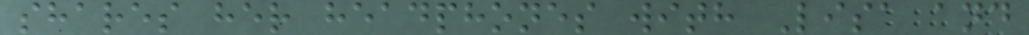shares her headphones with Lisa and
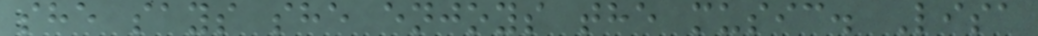she says she enjoys the music. Lisa
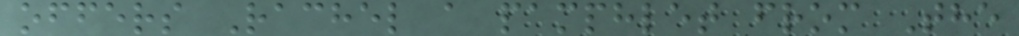offers Rachel a pamphlet from The
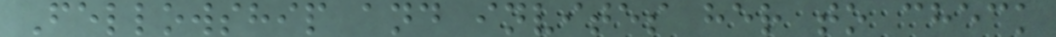Fellowship and invites her to check
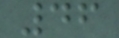46
